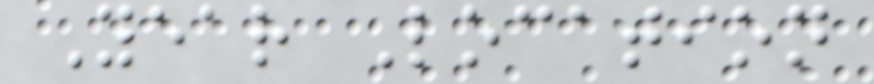Year Location
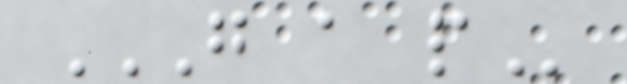G A P
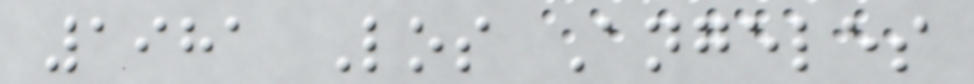1981 Los Angeles
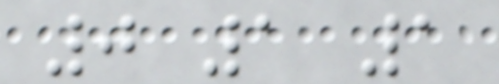0 1 1
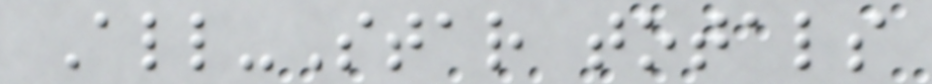All-Star totals
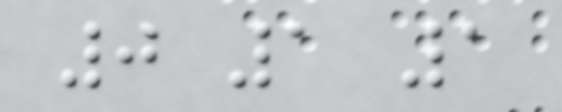0 1 1
